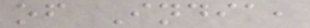of India,
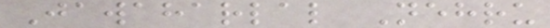Jawaharlal Nehru
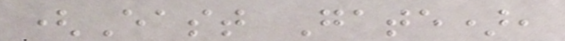(East Gate),
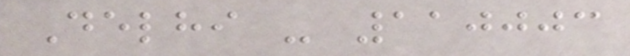Delhi - 110003
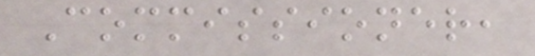Commissioner,
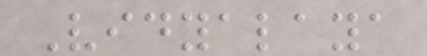Vidyalaya
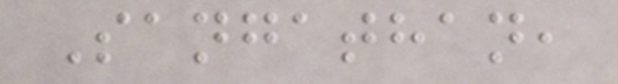Sangathan,
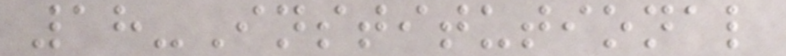18-Institutional
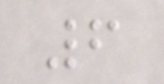6
